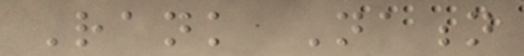Rank Nation
